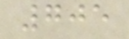705
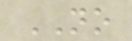NO
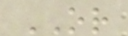OR
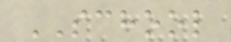SCHOOL
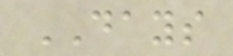DAYS
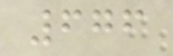676
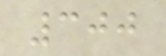300
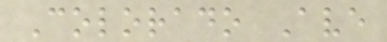Colorado Ave
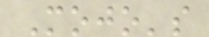Mojo's
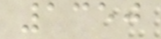1350
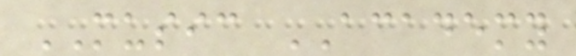MUSIC ACADEMY
